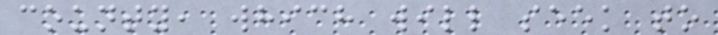county, which will seek to
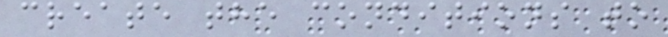create the conditions to
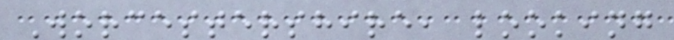Worcestershire, looking
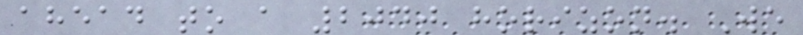ahead to a 2040 horizon. We
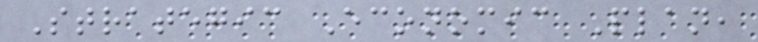Strategic Economic Plan,
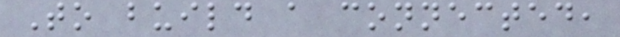To build a connected,
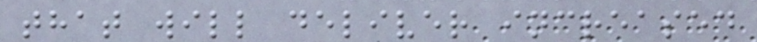that will deliver increased
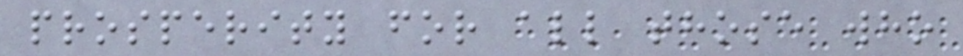prosperity for all those who
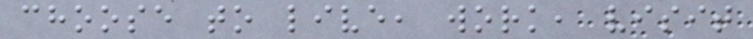choose to live, work, visit
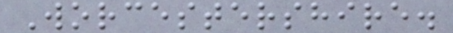Worcestershire.
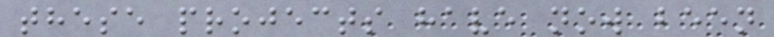these projects have now been
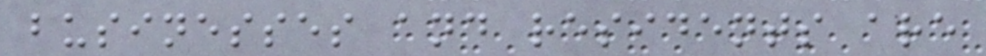businesses and residents are
